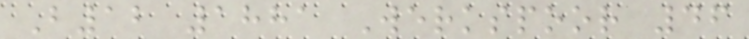B12 1881 Werkspoor 46
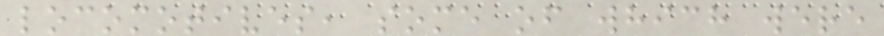locomotives, some of which were
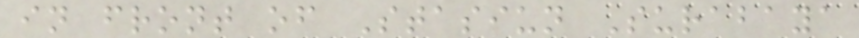in front of Stasiun Surabaya
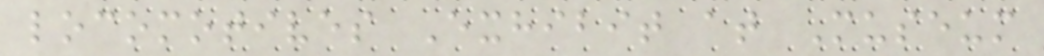locomotives Exhibit at Museum
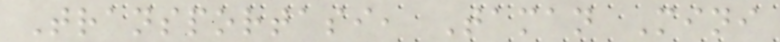Transportasi, Taman Mini
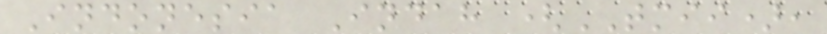Indonesia Indah (TMII),
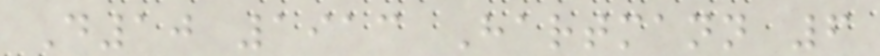D10 1913 Hartmann 6
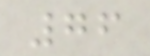76
